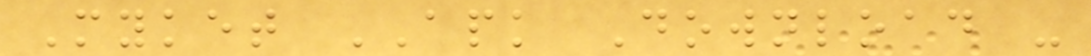Myket APK Download -
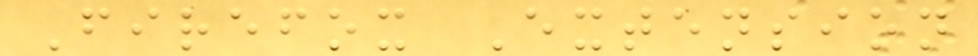Firefox Extension
